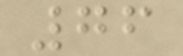76
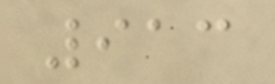913
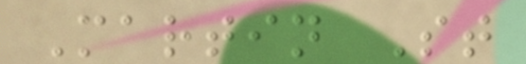Martin St
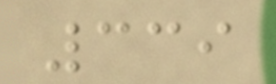339
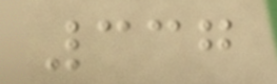337
